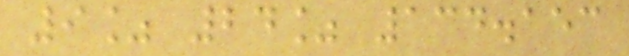9% 24% 134.153
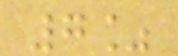7%
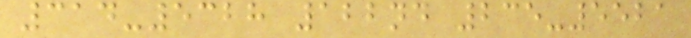314-5328 122nd 235-5521
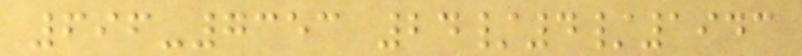696-7353 24/4/1943
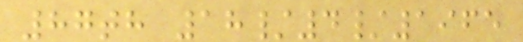87th 18/4/1965
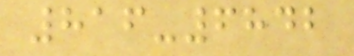816-6842
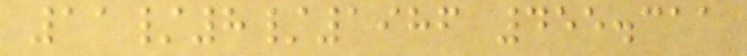11/8/1986 455.311
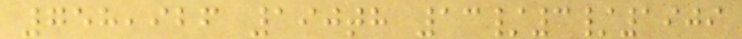758,926 190th 13/3/1909
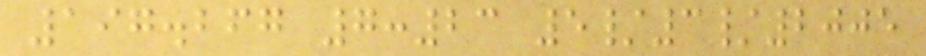197.267 7:23 5/3/2005
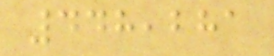448,281
